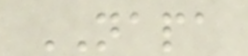NAPA
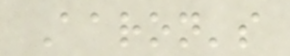Aaron's
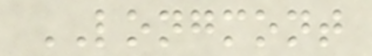LONGMONT
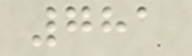781
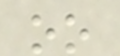oo
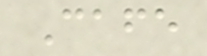Cafe
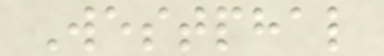Westphal
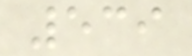539
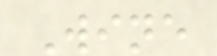Wine
